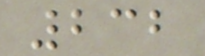232
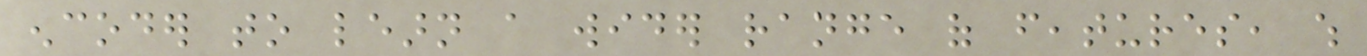encoder to learn a wider range of features, which
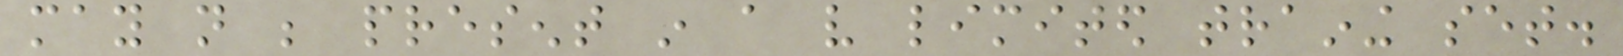may not be present in a very limited training set.
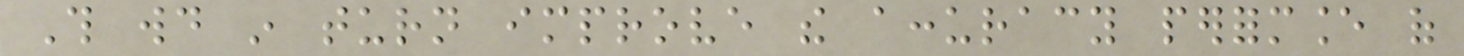This would in turn improve the accuracy performance of
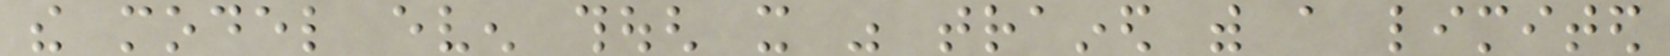the model even though it was trained with a limited
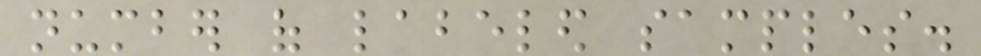number of labeled samples.
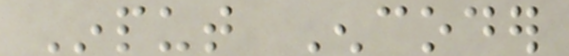Input Encoder
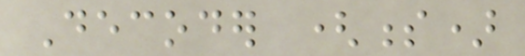Decoder (s)
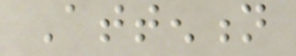Attention
